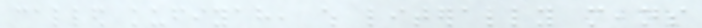called kufiyah, which literally means
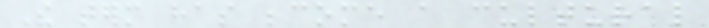The term has become a cultural
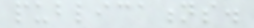publications.
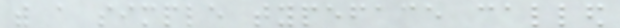with a simple typeface called
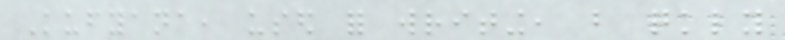Kufyana, used for writing, but quickly
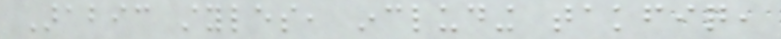Arabic styles, including takfiq,
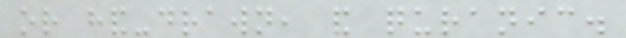or hand-drawn, and quranic.
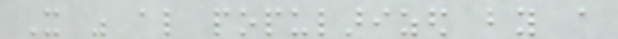It was also popularized by a
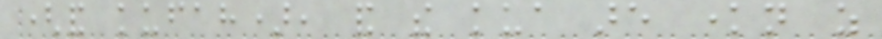(and kufah), and the kua are known as
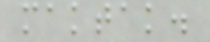maktak.
